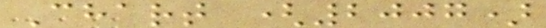Chart (2007)
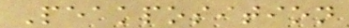Peakposition
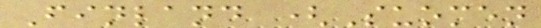Finland (Suomen
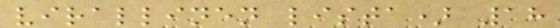virallinen lista) 18
